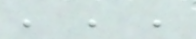, , ,
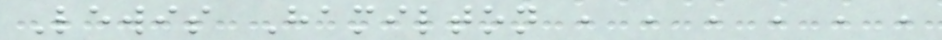Lewis Hamilton , , , , , ,
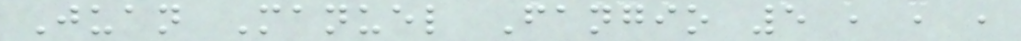Juan Manuel Fangio 5 , , ,
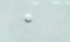,
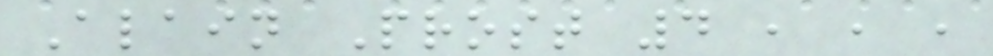Alain Prost 4 , , ,
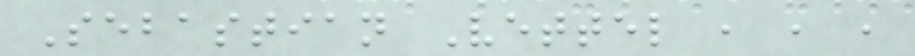Sebastian Vettel , , ,
